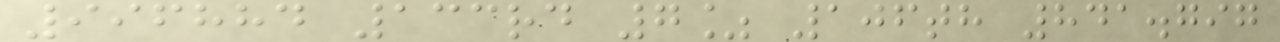996884 133rd 7% 106th 841.797
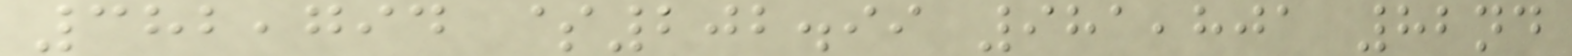382,794 $202.99 981,801 82nd
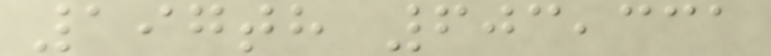197th 603,331
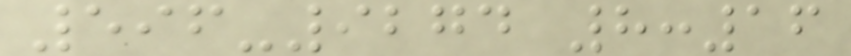596-9274 8:16
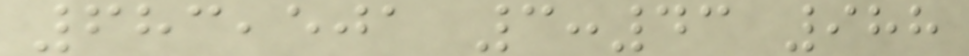683,501 3:43 988
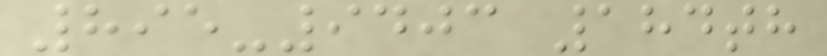895-9403 184th
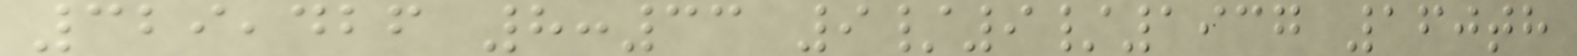329,426 8:33 9/9/1937 160th
